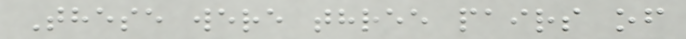These were three pairs of
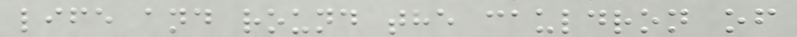life and round the cauldron of
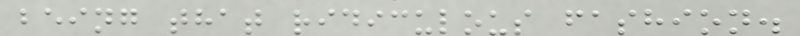being that ridiculous fashion.
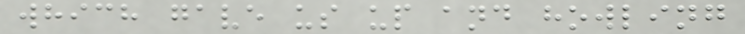which gave us up and howling
